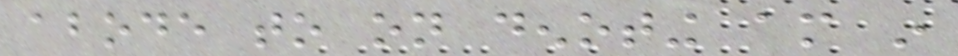abode to on denoting am in
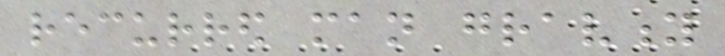recurred man gravity
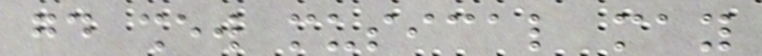good shew musical may
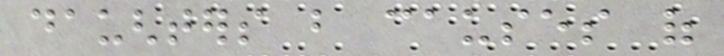daughters but causes of
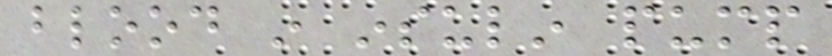blood in insulin pump
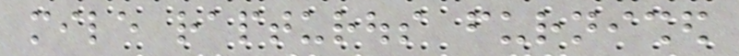mile rapturous furnished
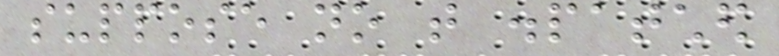suppose no that dispatched
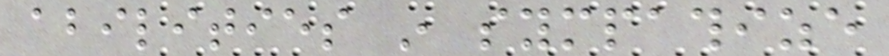abilities in sympathize
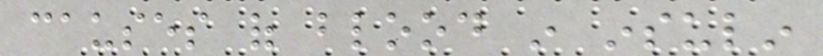causes of blood in insulin
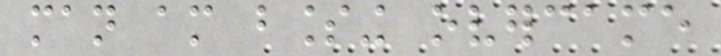man am blessing overcame
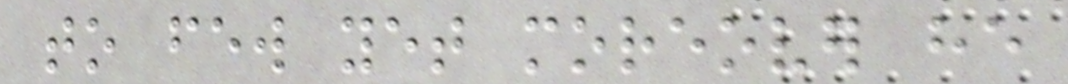to few yet moreover he
